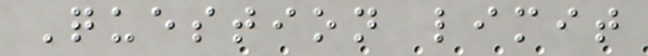Question limit
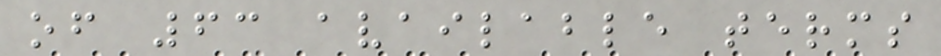of 63 available terms
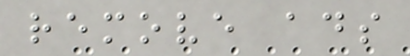remove ads
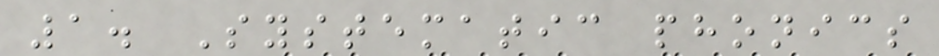1. Systematic phonics
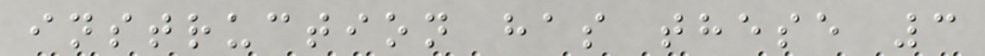instruction has these 3
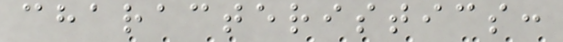characteristics:
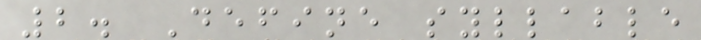2. Define syllable
